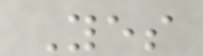Yes
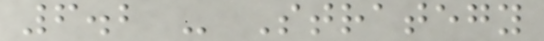6.2 - Strategy
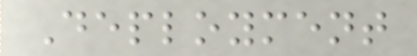Deployment
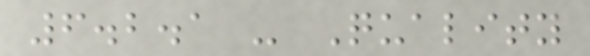6.2.1 - Quality
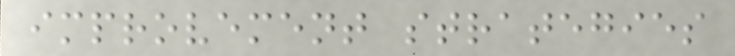improvement strategies
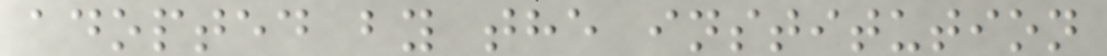adopted by the institution
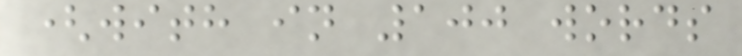(with in 100 words
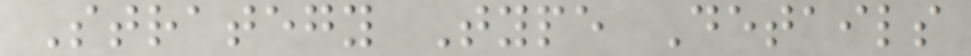Strategy Type Details
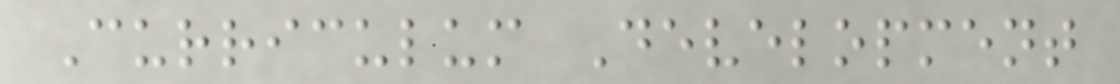Curriculum Development
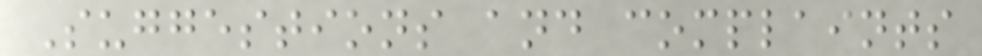Suggestions and complaints
